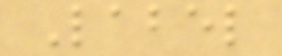Label
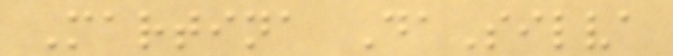Martina DaSilva
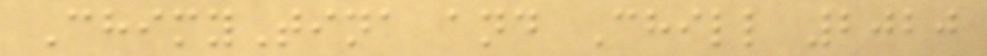ChimyTina and Chill 2020
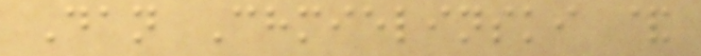Dan Chmielinski &
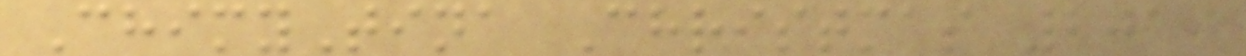ChimyTina Christmas 2019
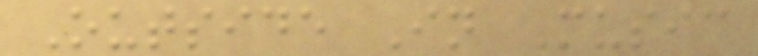Outside In Music
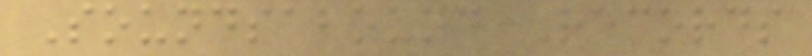Soundsabound Records
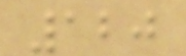120
